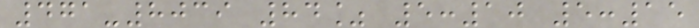471-8039 84% 5:10 5:15
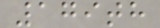179th
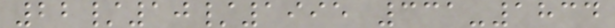22/10/1995 331-1834
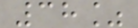38%
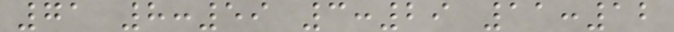71 8:59 3:29 11:12
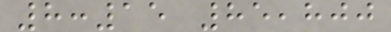8:15 85,800
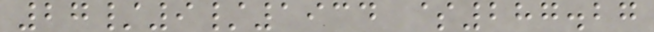27/9/1934 $287.27
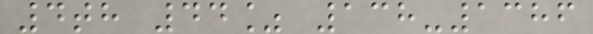4th 44% 138-1386
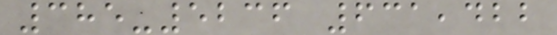385-5236 631,422
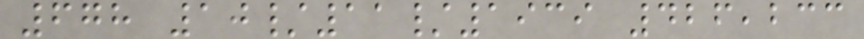678 10/11/1939 426,233
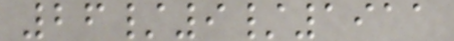26/9/1911
